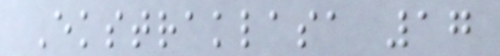Ekstraklasa 17
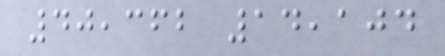40,362 14,104
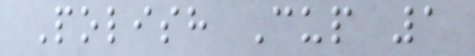Polish Cup 1
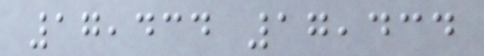17,434 17,434
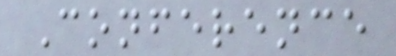Conference
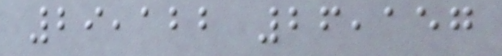29,122 26,157
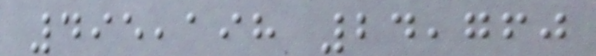495,198 24,760
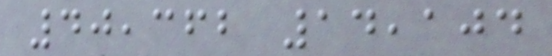40,362 14,104
